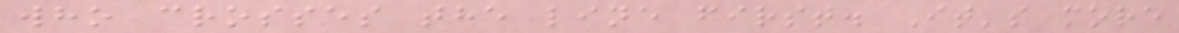who crosses the line first. It's more
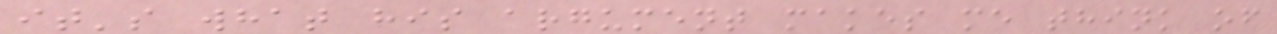it's what his argument makes me think of
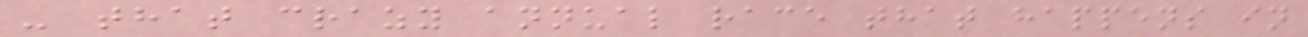- that crazy annual race that happens in
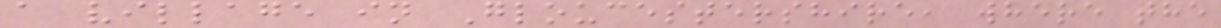a village in Gloucestershire, where the
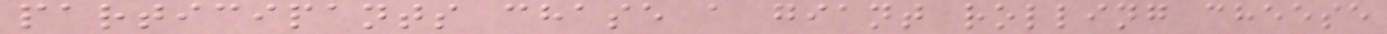participants chase a giant rolling cheese
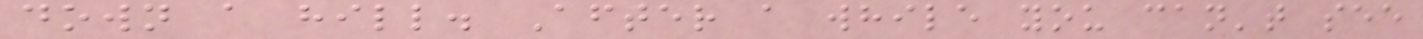down a hill. After a while you can't see
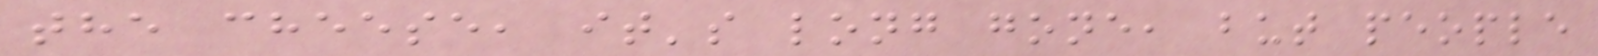the cheese, it's long gone, but people
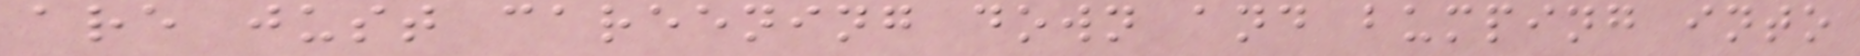are just careening down and bumping into
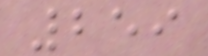259
